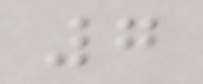7
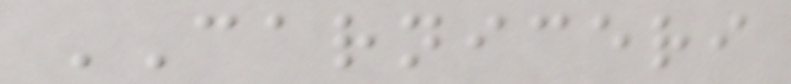CARNICERI
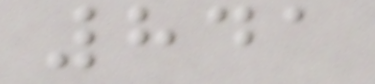841
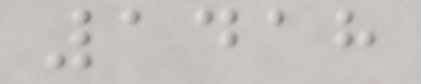1418
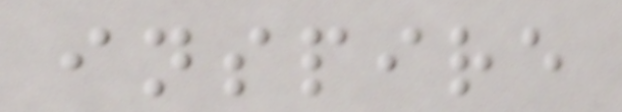inspire
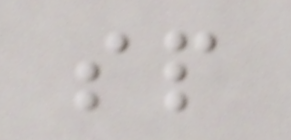sp
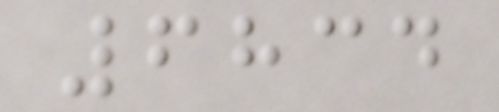6834
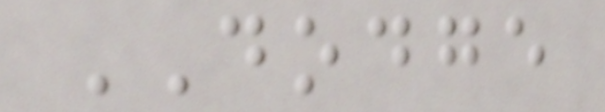DODGE
